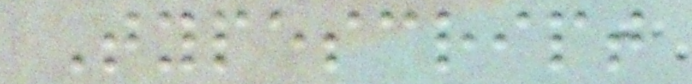Typescript
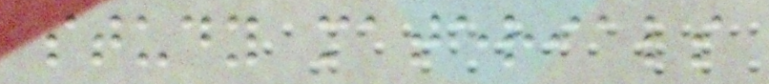study materials
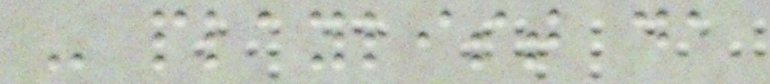- playlist da
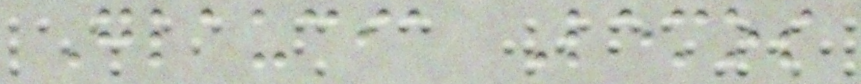Glaucia Lemos
